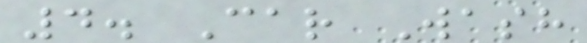4. Car Wash
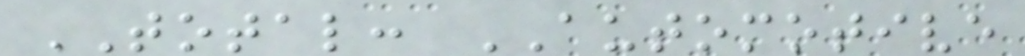TOTAL: AUTOMOTIVE
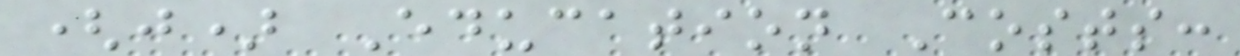(j) Education Costs:
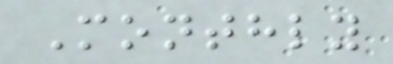Monthly
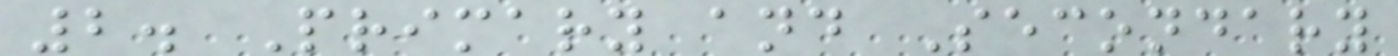2. Primary and Secondary
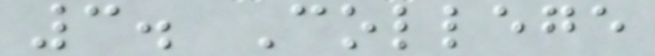3. College
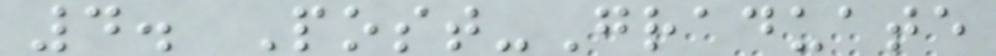4. Post-Graduate
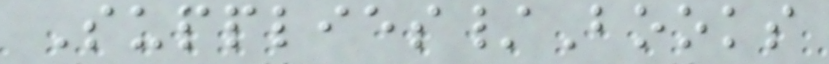Supplies/Books
